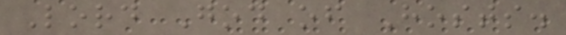Lord God of Hosts.
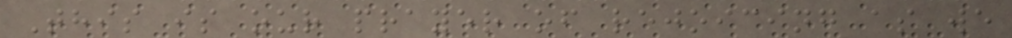This is our prayer of rejoicing as we
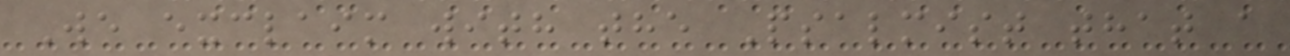We exclaim with the Psalmist that a
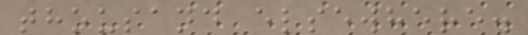thousand elsewhere.
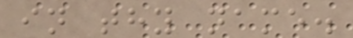in thy name.
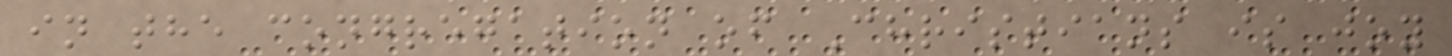in the congregation of Christians is joy
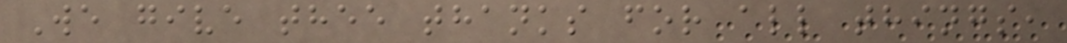We give thee thanks for all things,
